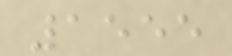1555
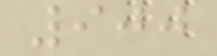900
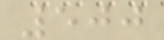500
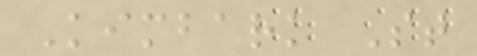Kimbark St
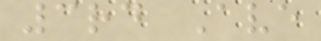3rd Ave
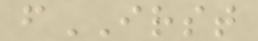fIRST
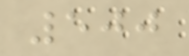500
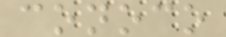conoco
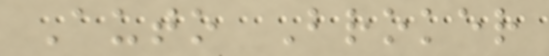Auto Broker
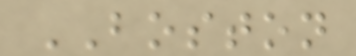BOSTON
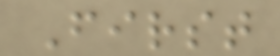First
